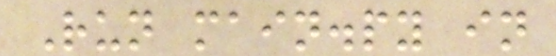Run main.py in
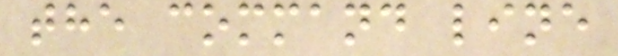the command line
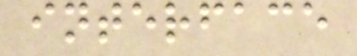interface
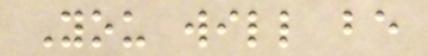You will be
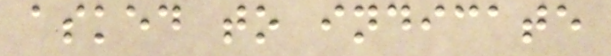asked to indicate
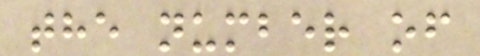the number of
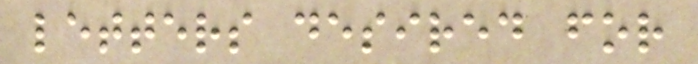letters desired for
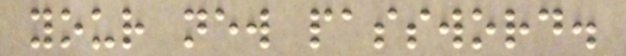your new password.
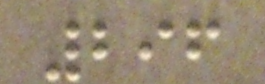296
